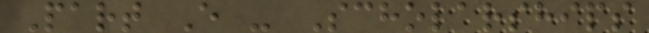Part E - Scholarships
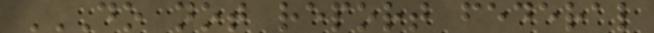DO NOT REPORT FEDERAL
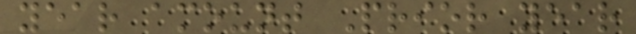year amount Prior year
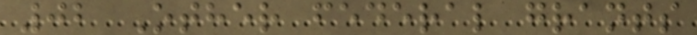02 Other federal grants
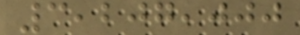3,207,000
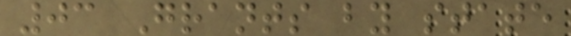03 Grants by state
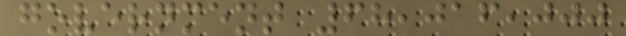government 68,016,000
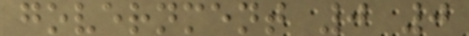government 0 0
